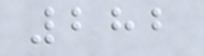282
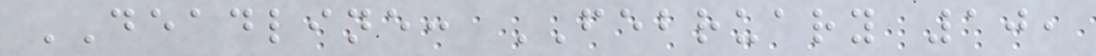DEADLINE: FEBRUARY 10,
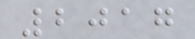2017
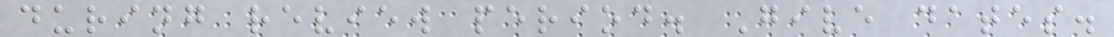during review period. Give dates.
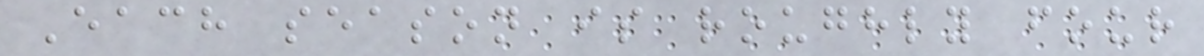Each season is roughly four
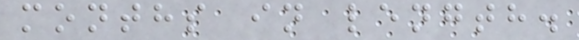months in length.
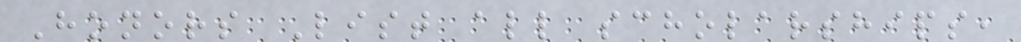Honors List all scholarships,
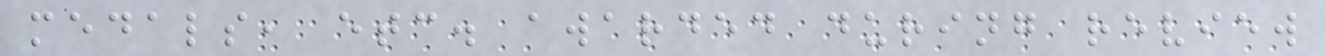medals, etc. awarded during review
